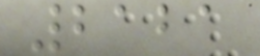2121
